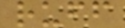ruff
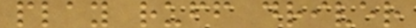play ruff driver
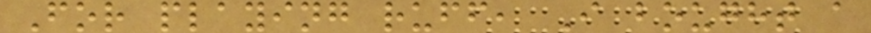For playing ruff, I bought a
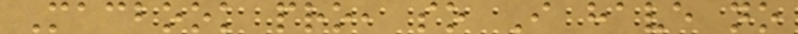Macbook pro, so I have no
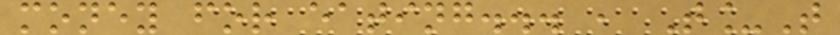money for eating... , T_T
